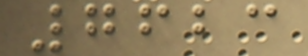7623
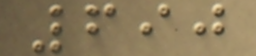690
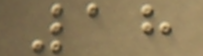18
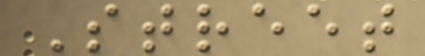Street
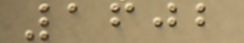1602
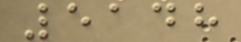5148
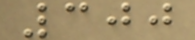300
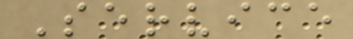Service
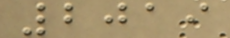2019
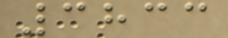3833
